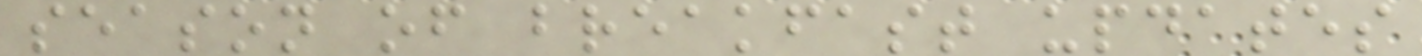season of breakfast updates
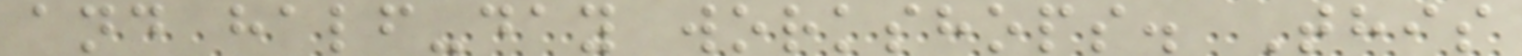and half-day workshops. This
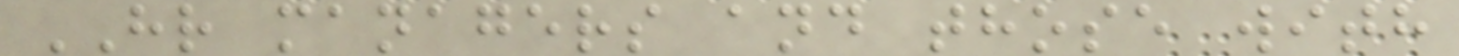HR managers and those with
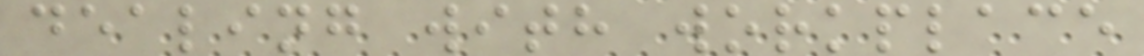dealing with workplace
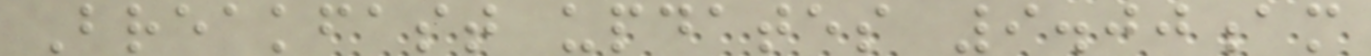Breakfast updates 9.00am
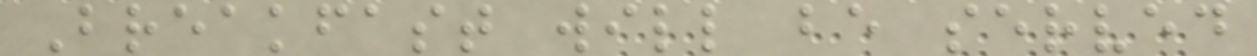Breakfast will be served
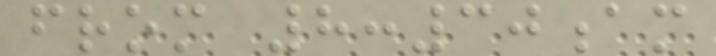from 8:30am
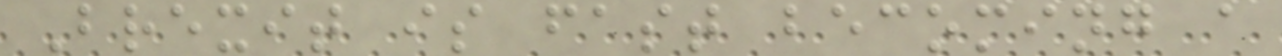Brexit is fast becoming a
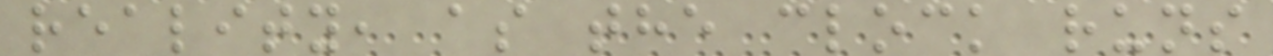reality, as the clock runs
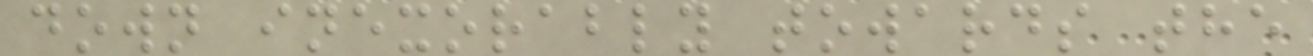down inexorably towards the
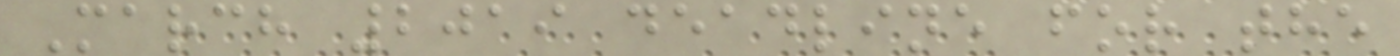March 2019 deadline for the
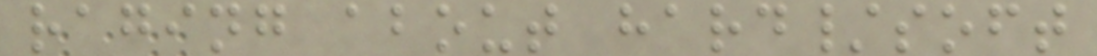raging about hard/soft
